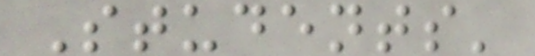Students'
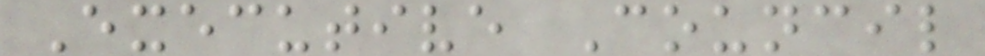Executive Council
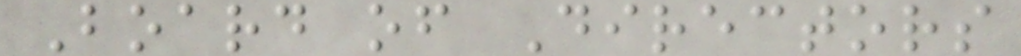Board of Directors
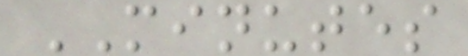MINUTES
